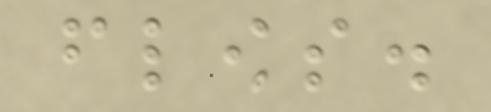flows.
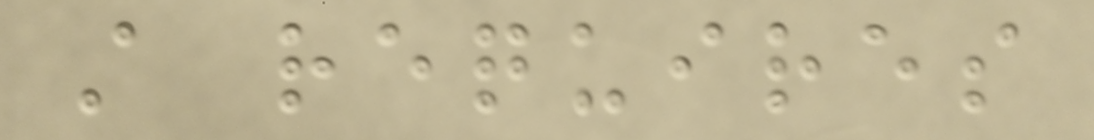still requires
